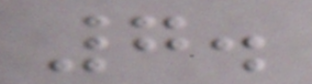7.
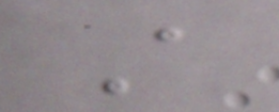A
